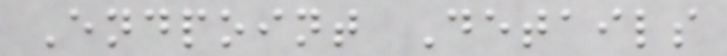Endpoint Details
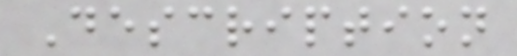Description
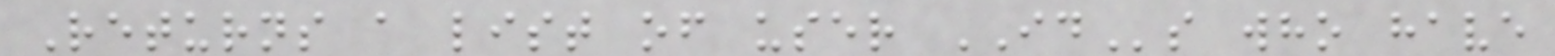Returns a list of user IDs who have
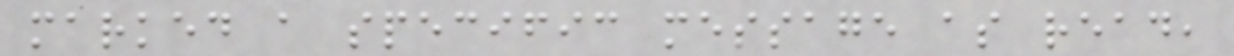marked a specific message as read,
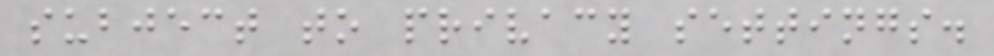subject to privacy settings.
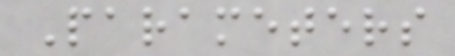Parameters
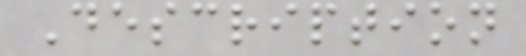Description
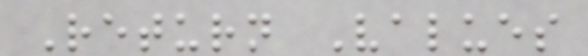Return Values
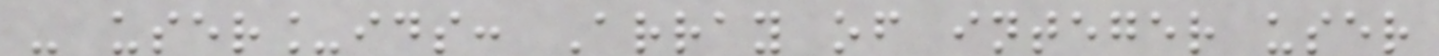- user_ids: Array of integer user
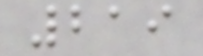219
